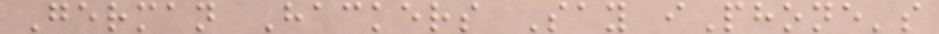German Hackers Say iPhone's
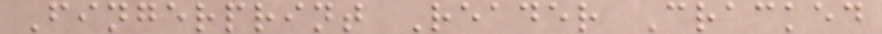Fingerprint Reader Cracked
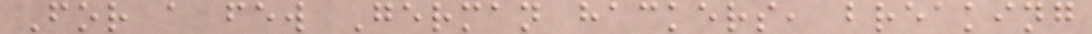For a few German hackers, breaking
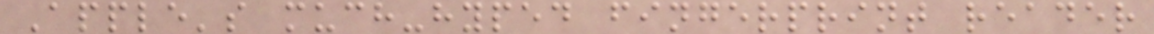Apple's much-hyped fingerprint reader
